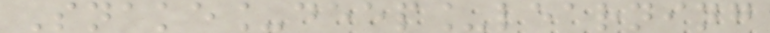Snake_deep_learning
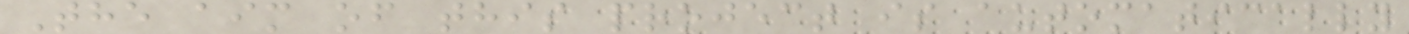The aim of this project is automatically
